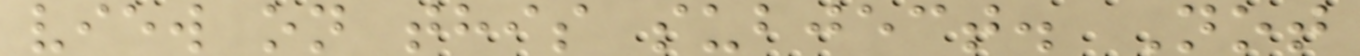view on this subject. Not
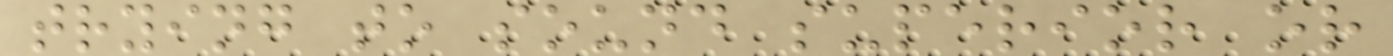trying to sound superior or
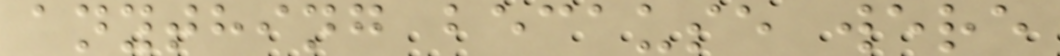anything because were
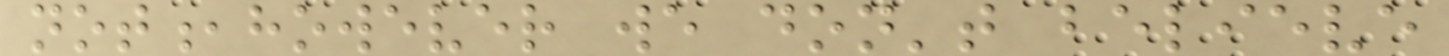not,however we don't believe
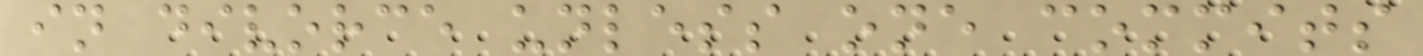in divorce unless one commits
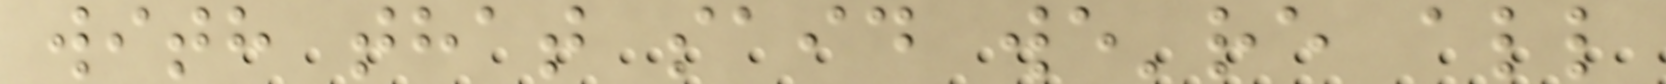with that said we're all
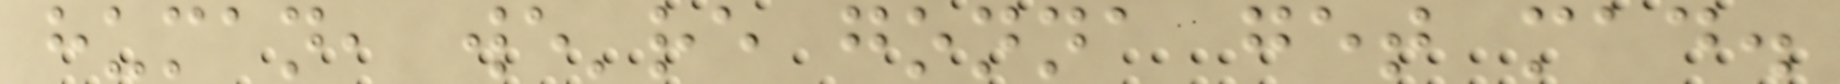human, we're gonna get mad.
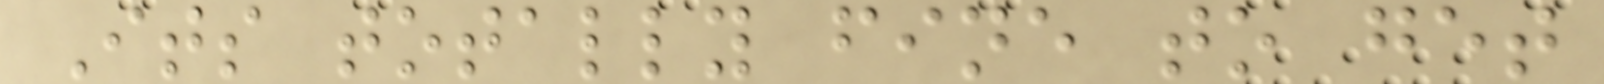Its totally fine to get
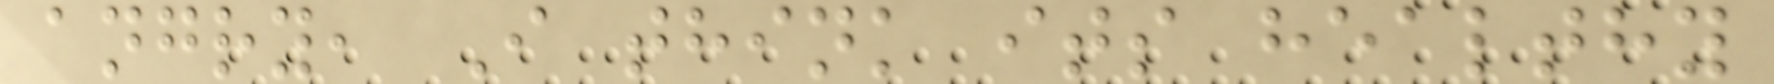angry, I think its healthy
